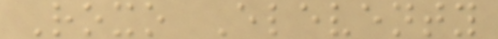Roxo Eleventy
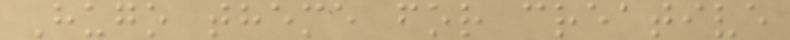Hugo theme for creative
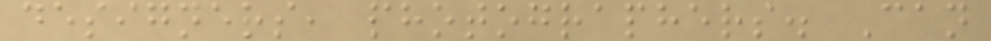designers, photographers. Can
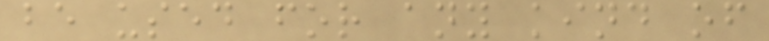be used for any kind of
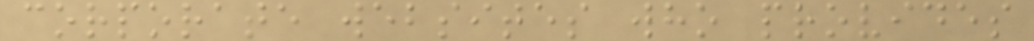corporate websites who provides
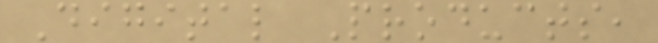Digital Products,
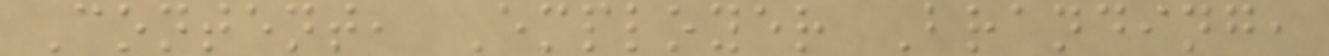Content, Employer Branding,
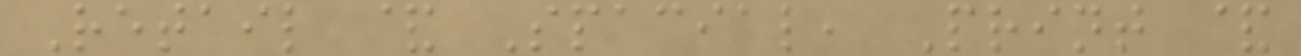Retail & Spacial, Print &
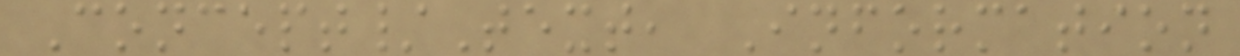Concept/Text, Information
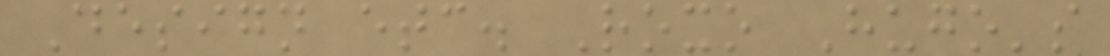Design etc. Roxo Hugo's
